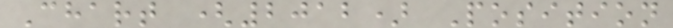Chart (2012) Position
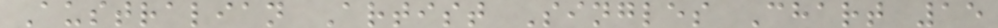Australian Artist Singles Chart 15
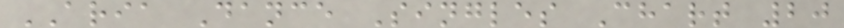ARIA Dance Singles Chart 20
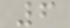6
